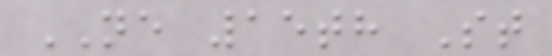NE 15th St
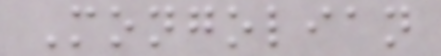Mongolian
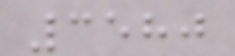3580
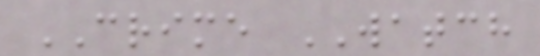CRIME WATCH
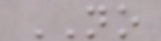NO
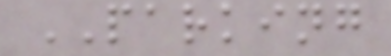PARKING
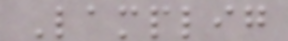Lamplig
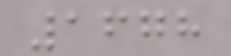1678
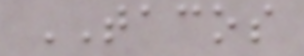TACOS
